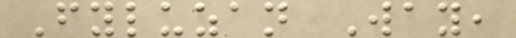Fyluzan Way,
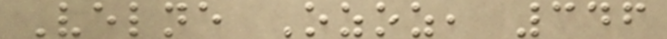Velne Ozoz, 346
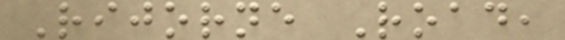Rijorne Road,
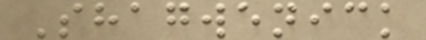Shagwenick
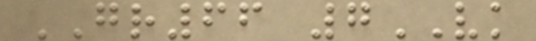GR66 7VK
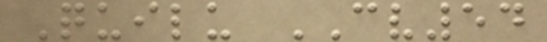Quilu CV54
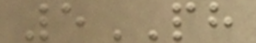5PH
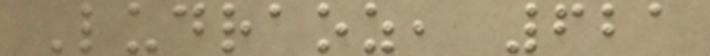Ludraoz, 621
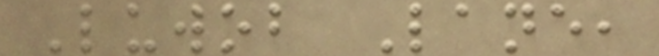Luwob Lane,
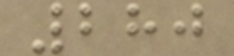280
